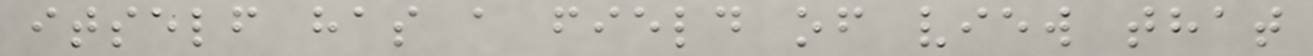itself has a field of view that
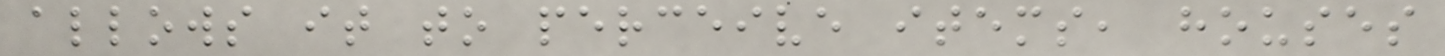allows it to perceive items, houses
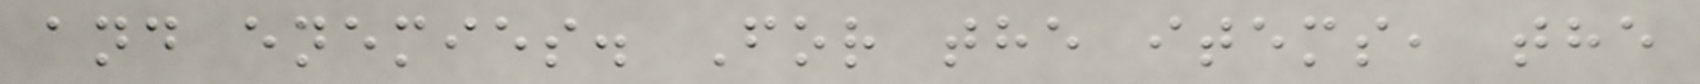and enemies. For the items, the
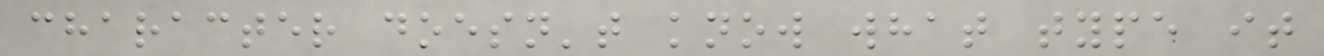character doesn't know what type it
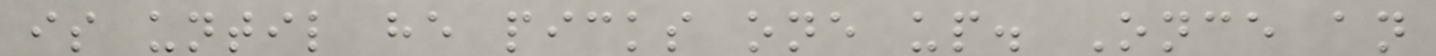is until he picks one up. Once an
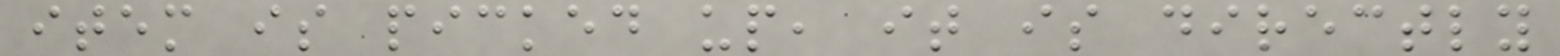item is picked up, it is directly
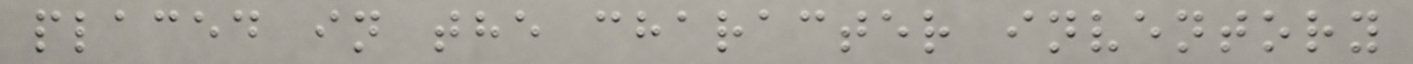placed in the character inventory
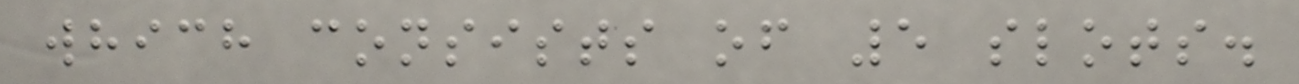which consists of 5 slots.
